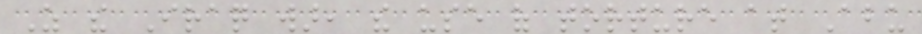As the Iraq war, the use of torture at Abu
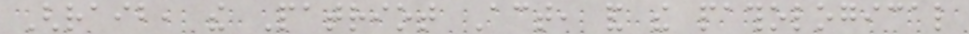Ghraib, the Patriot Act, and the pathological
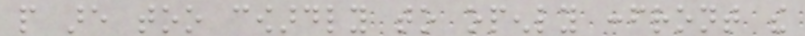people are too cowardly to openly confront the
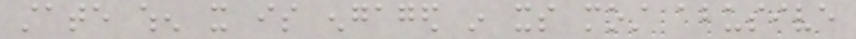state when it is engaged in its most abusive
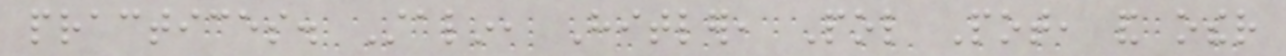practices. Stalin, Hitler, Pol Pot, and other
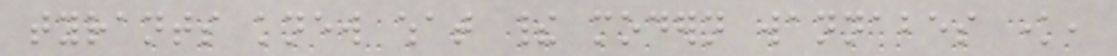tyrants knew what their modern wannabes know,
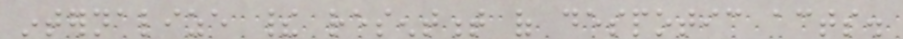internalize their resentment of despotic acts.
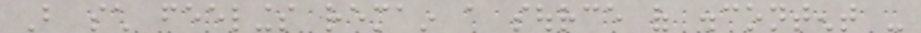But such feelings remain a source of discontent -
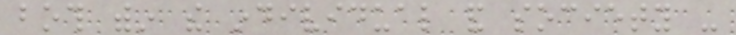both within the individual and society -
